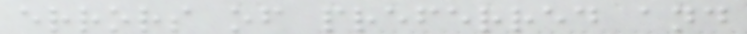errors of preferred and
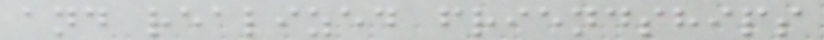and realized friendships
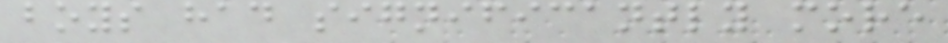boys had significantly more
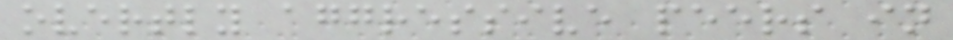overtly aggressive peers in
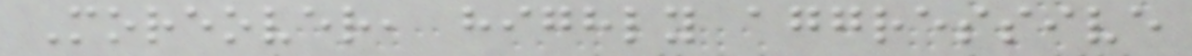Moreover, highly aggressive
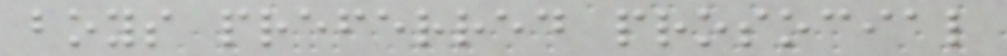boys preferred prosocial
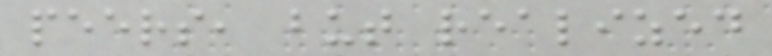peers, but realized
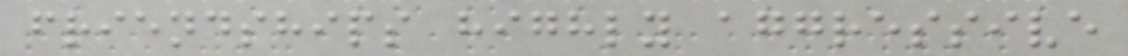friendships highly aggressive
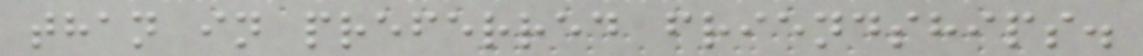than in preferred friendships.
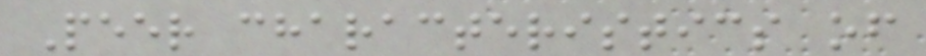Peer characteristics of
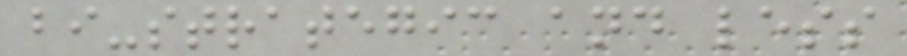bi-strategic and less
